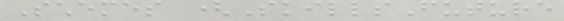Schemes (SkillsFuture
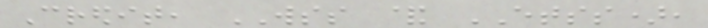Credit, WSS & ETSS),
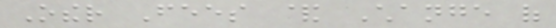Other Fees & Change of
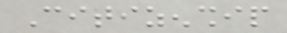Citizenship
